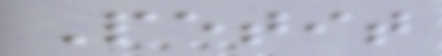Petit
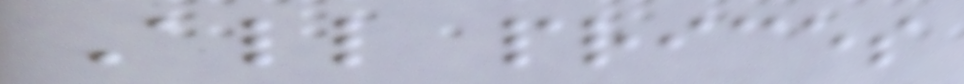All prices
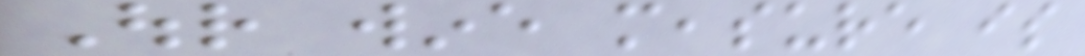Our wine measure is
